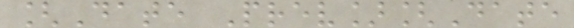[Date Prev][Date
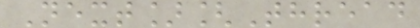Next][Thread
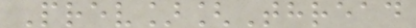Prev][Thread
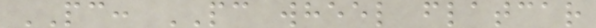PC: PC wheel flatcar
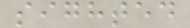sighted
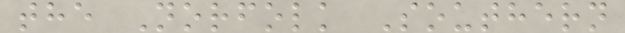the Norfolk Southern
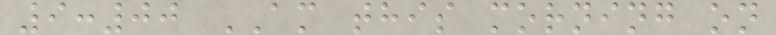9:00 AM this morning on
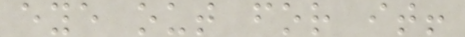eye out for it!
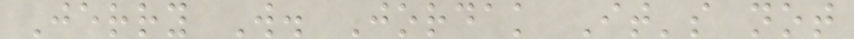Jerry W. Jordak It's not
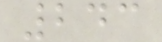243
